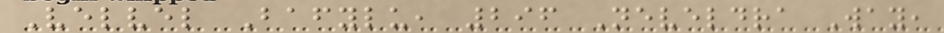Velvel Bafylu, 296 Neveldra Way,
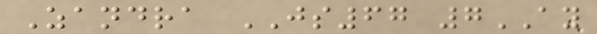Zandra JS67 7AY
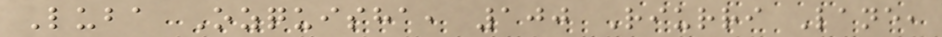Luba Ozquisha, 100 Riurri Lane,
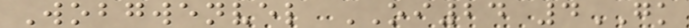Wobgwenvel OI24 4GK
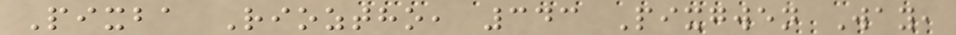Pixba Rioztho, 343 Pixgwen Way,
